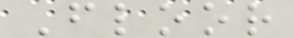Floor
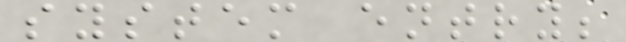system entry;
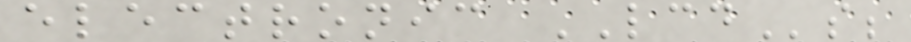electronic LCDs;
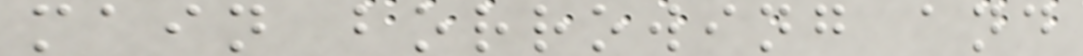main borrowing and
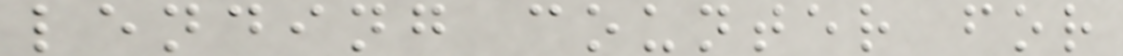lending counter for
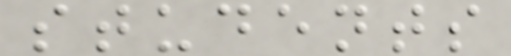students
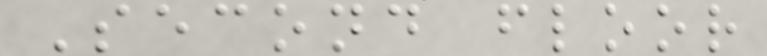Second floor
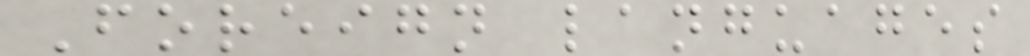Foreign languages
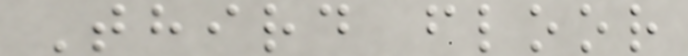Third floor
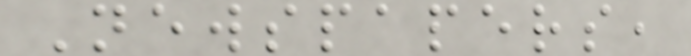Newspapers,
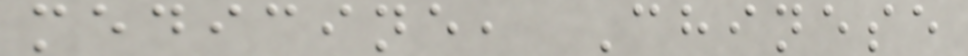medicine, Chinese
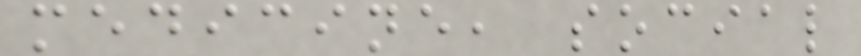medicine, social
